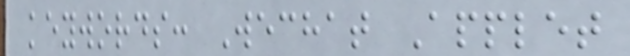keywords: Wechat Applet
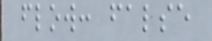flow: false
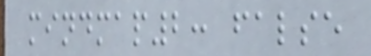mindmap2: false
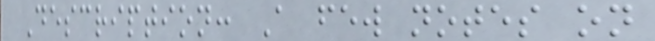Description: A few notes on
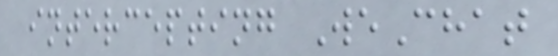intercepting WeChat
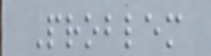Problem
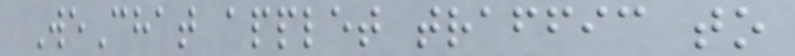WeChat applet traffic to
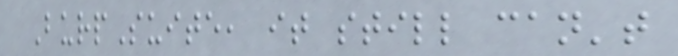BurpSuite, it still can't
